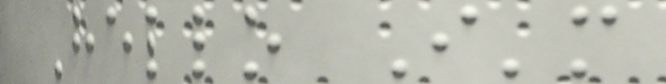Hello I'm
